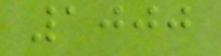1000
